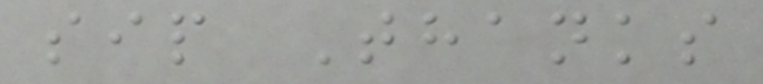sip Thanks
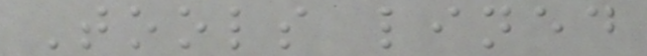Tools lined
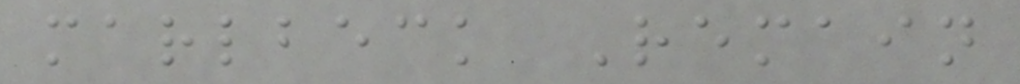marlbeck Remain
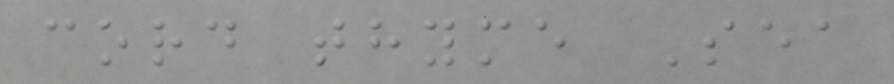cord thyme Sea
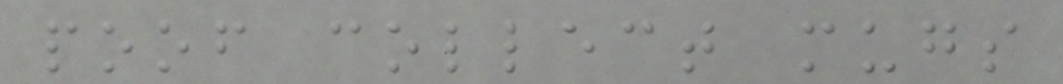poof collect mugs
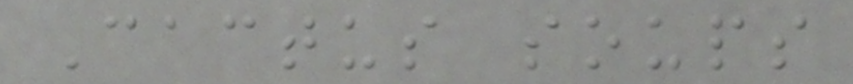Cactus soups
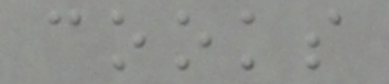cooks
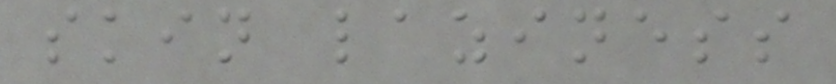skin laziness
